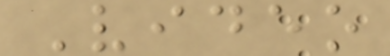Video
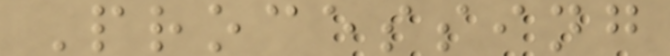Processing
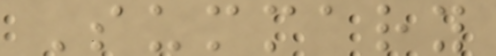Summary
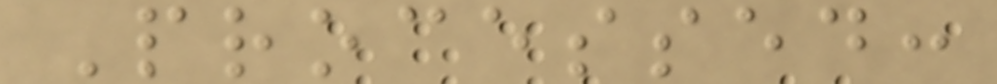Processed:
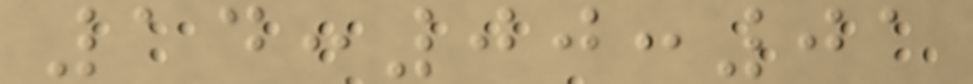14:00:01
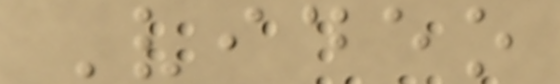Video
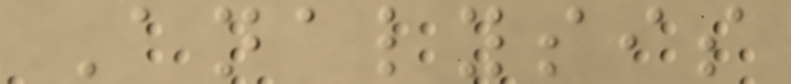Analysis
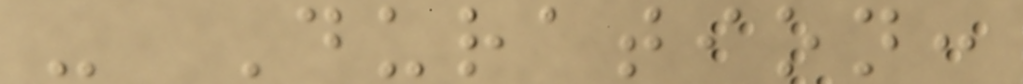- Duration:
